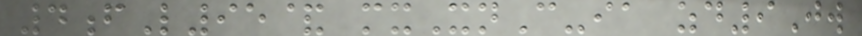4fL95& mxXnC-ia zd9Jw
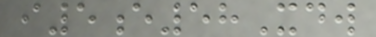i5e58Xdw
